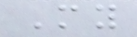My
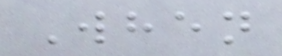When
